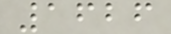1626
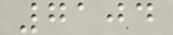7104
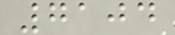7104
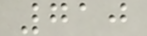710
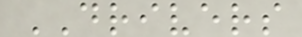DRIVERS
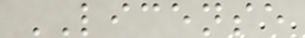LICENSE
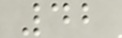42
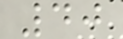40
